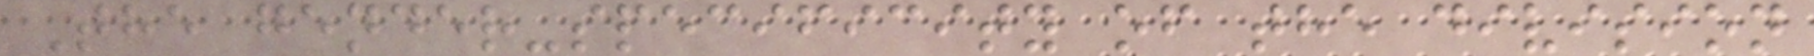The gender-specificity of the division
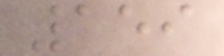159
